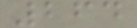264
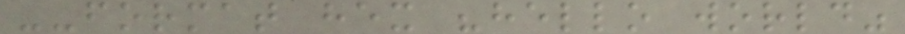--format hex "hello world"
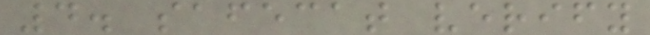4. safecat verify
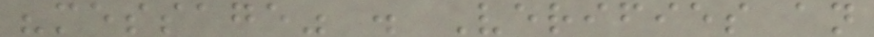"message" . Verifies an
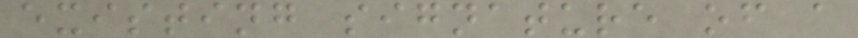existing signature of a
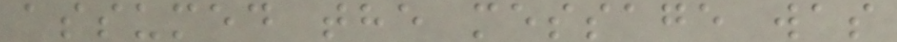assumed the message was
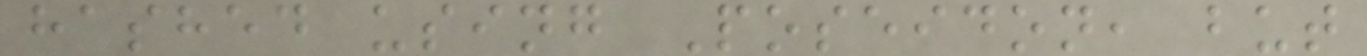hashed using Poseidon, but
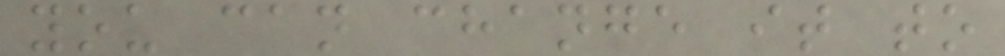you can change it to
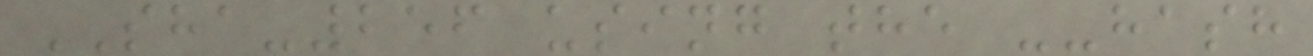SHA-256 using the --hash
